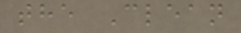the Clean
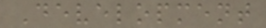Development
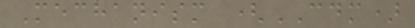Mechanism (CDM)
